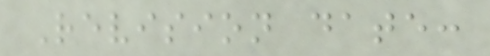Revision date:
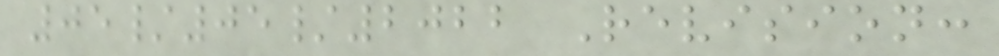05/05/2022 Revision:
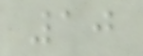10
